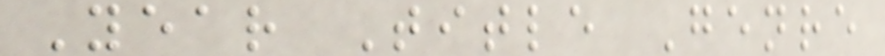Year Title Genre
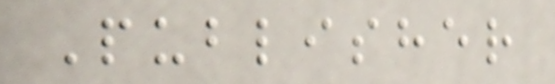Publisher
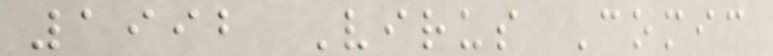1992 Virus Comic
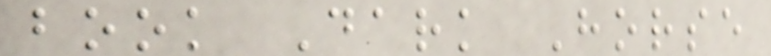book Dark Horse
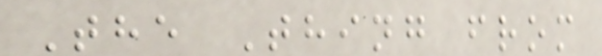The Thing from
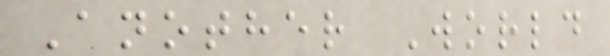Another World
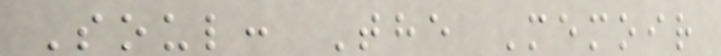Soul: The Memoir
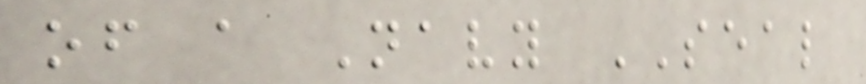of a Navy SEAL
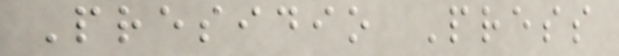Presidio Press
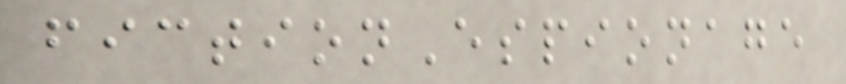fictionEspionage
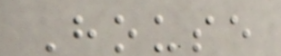House
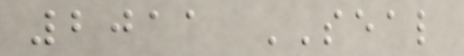2011 SEAL
